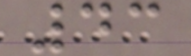43
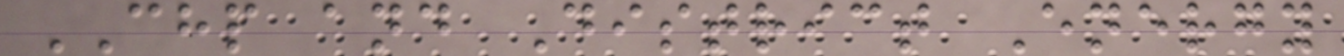CHP and District Energy
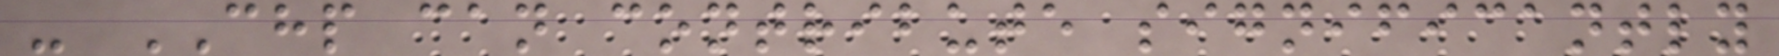- CHP can contribute significantly
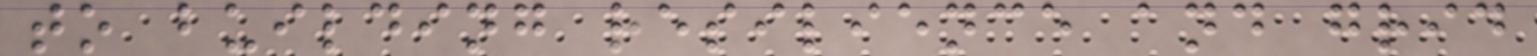to building resilience and grid
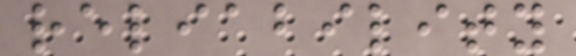reliability
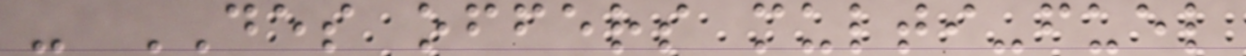- DES offers multi-fuel
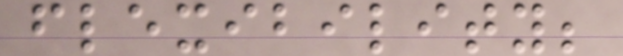flexibility;
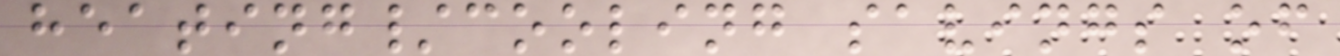heating/cooling savings of
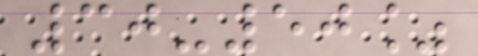30-50%
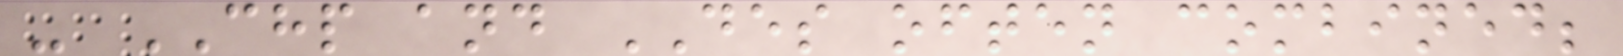- CHP and DES often combined;
